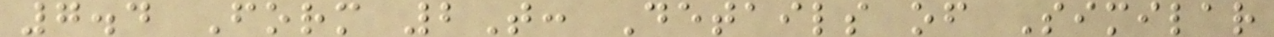7.4 Form 2T: Details of Similar
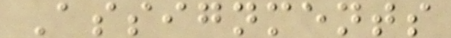Assignments
